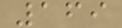169
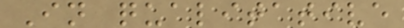In qualitative
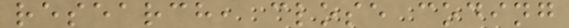research, close coding
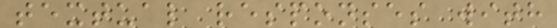textual responses with
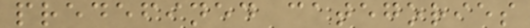predefined categories
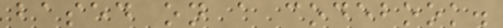based on a codebook.
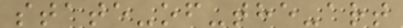state-of-the-art
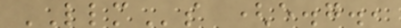LLMs (e.g.,
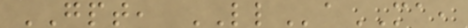GPT, LLaMA,
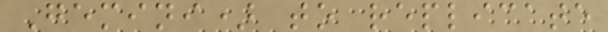Gemini) to replicate
